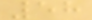58
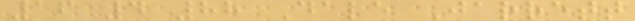16 4 88 Dale Jarrett
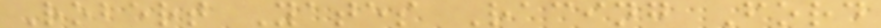Robert Yates Racing Ford
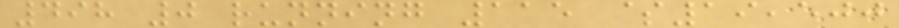498 0 running 115 $19,500
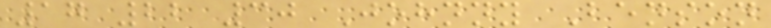17 22 30 Johnny Benson
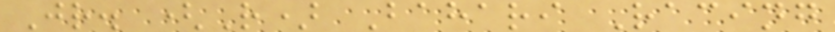Jr. (R) Bahari Racing
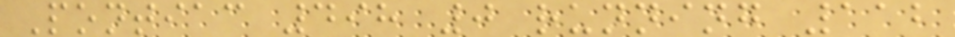Pontiac 498 0 running 112
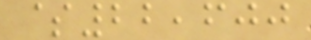$22,600
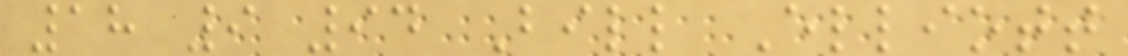18 9 94 Bill Elliott
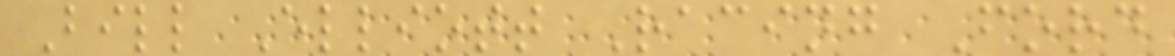Bill Elliott Racing Ford
